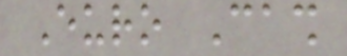Euro Cash
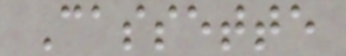Cassette
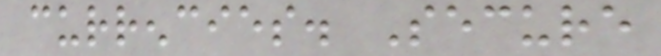currencies. Secure
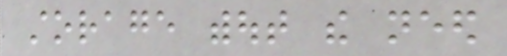storage without the need
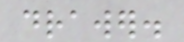drawer.
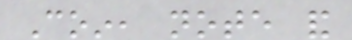Coin, note and
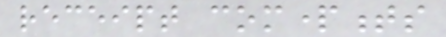receipt compartments
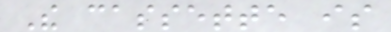The cassette is
